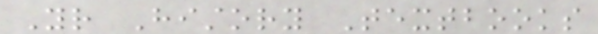Your History Textbooks
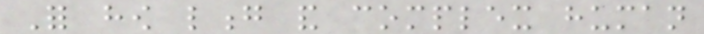For how long and complex human
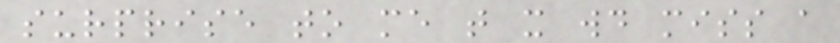surprise to me that it would miss a
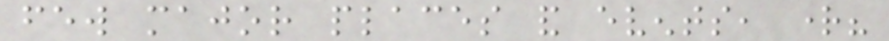few major places and events, right?
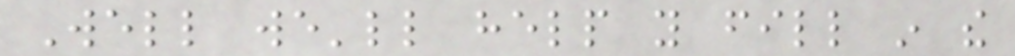Well we'll help you fill in the
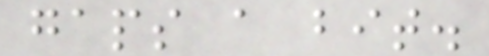gaps a bit.
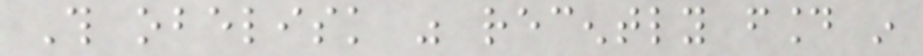This obelisk was recently found in
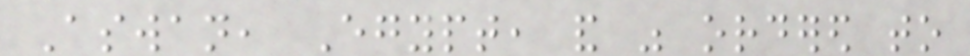Aswan, Egypt, and was ordered to
